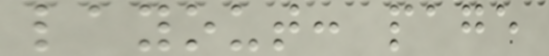layout: page
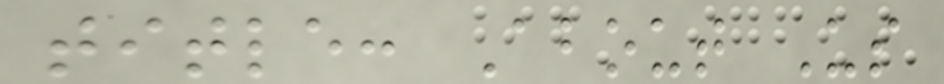title: About Us
